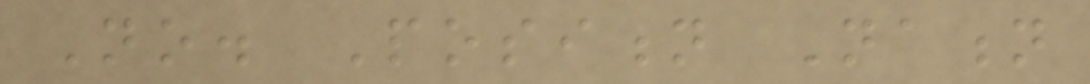No. Position Nation
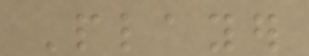Player
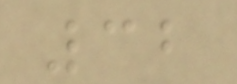32
